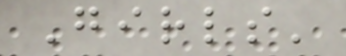Girls'
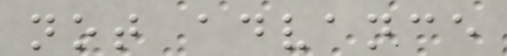not advance
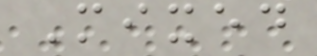Mixed
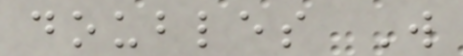doubles W
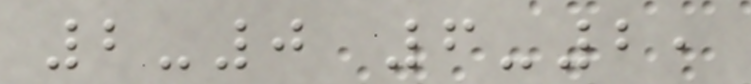2-0 6-2,
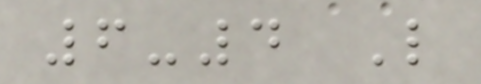6-4 L
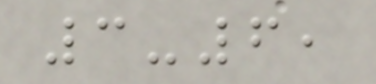3-6,
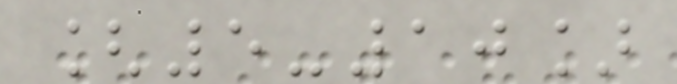[5-10]
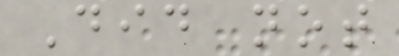Did not
